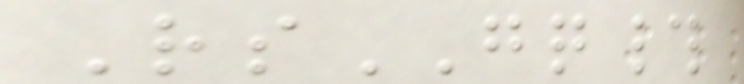RsGQ#
